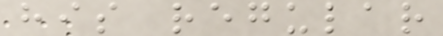his regular
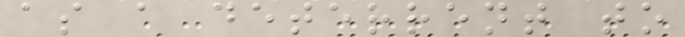as a deterrent to
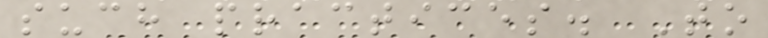such practices. To
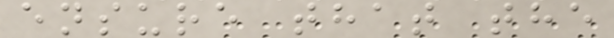ensure that the
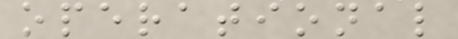operational
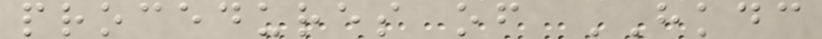procedures of HKDC
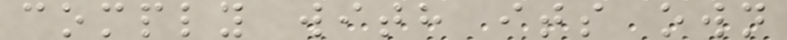comply with its own
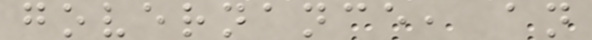governance, an
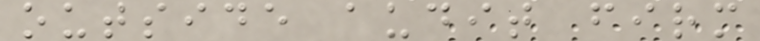outside audit firm
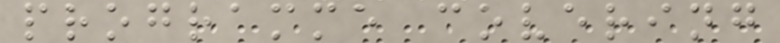programme covering
